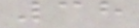38
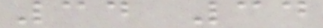34 34
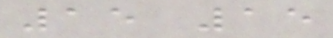15 15
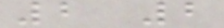2 2
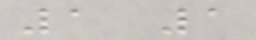1 1
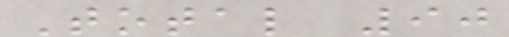Total 90
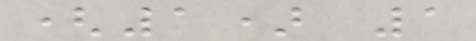(1) 1
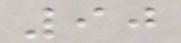90
